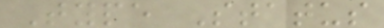Type Status
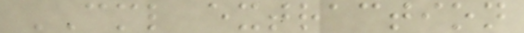CML extraction
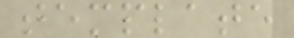template
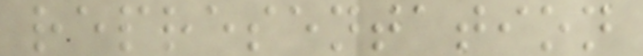representation
